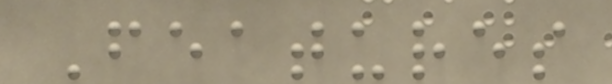Features
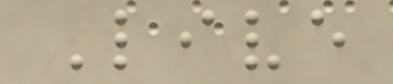Live
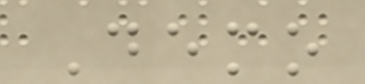Demo
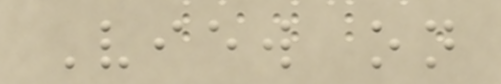View on
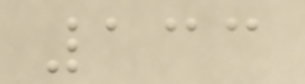133
